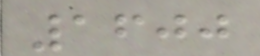1600
